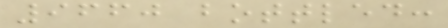9660 bottled:
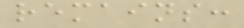remains:
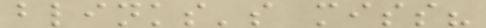blinks's miss?
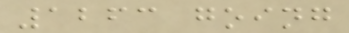1263 going
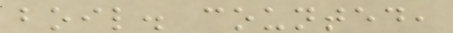boil. counted,
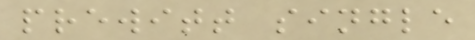prewitt single
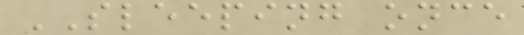SLEEPING once
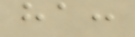ha:
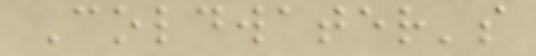Coldwater's
